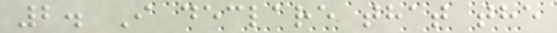2. I declare that the
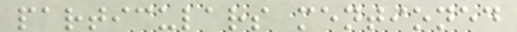particulars mentioned
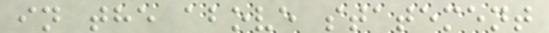in the above statement
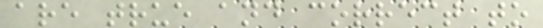are true and correct to
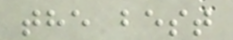the best
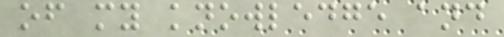of my knowledge and
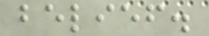belief.
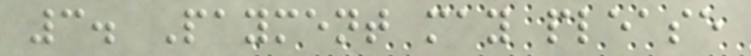3. Payment may please
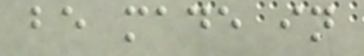be made in
